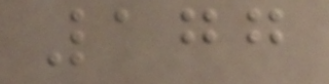177
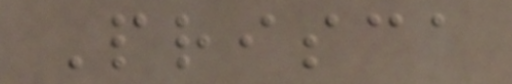Prisca
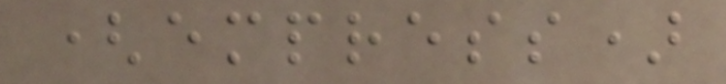(empress)
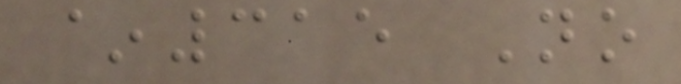~315 No
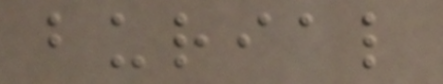burial
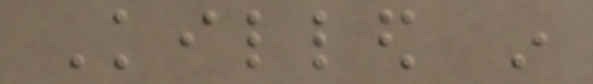Killed in
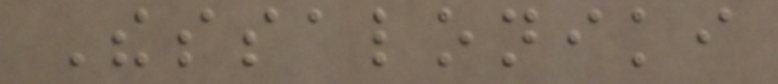Thessaloniki
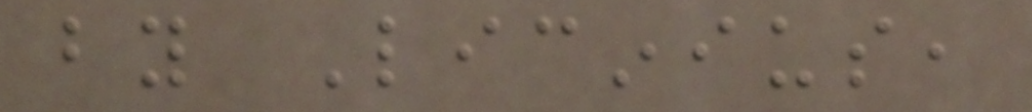by Licinius,
